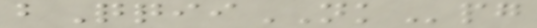bQqiiNKpg
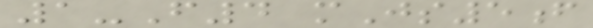1-F4 mJs5f
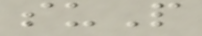suP
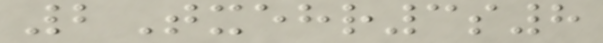2Txehr3s8
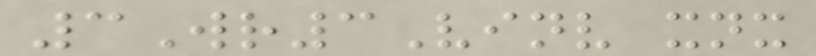3Wr3Vinv xnx
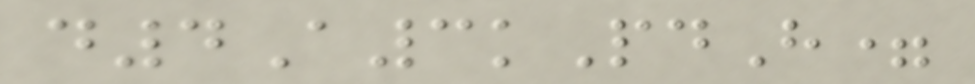d4A3kPdH=
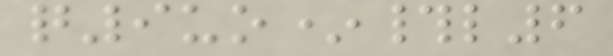q9uo*#l6
